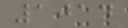1014
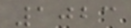1023
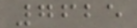7625
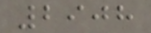2908
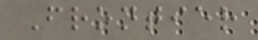Frontier
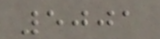5001
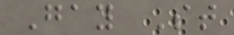Gay St
